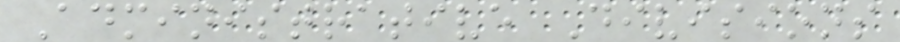Administrative Divisions
